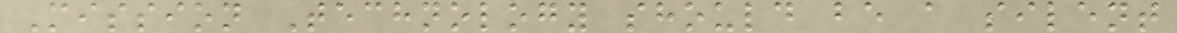Mission Technology should be a silent
